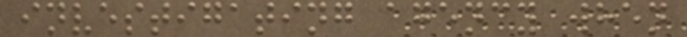investigating agency when
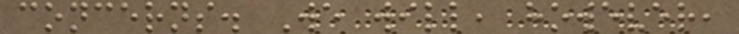concerns. We will, however,
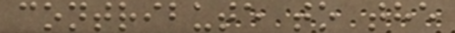contribute to the
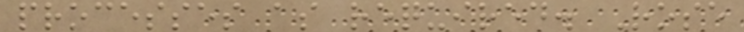processes as required. Rose
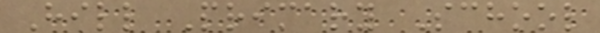Hill Primary School
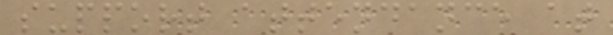support attendance at
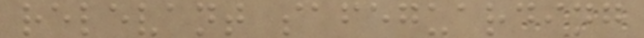relevant safeguarding
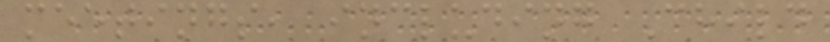meetings, including Child
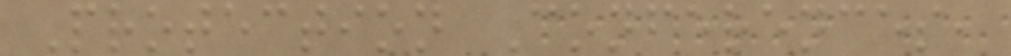Protection Conferences,
